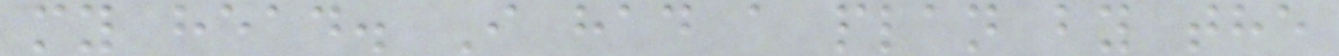my head. I had a plan by the
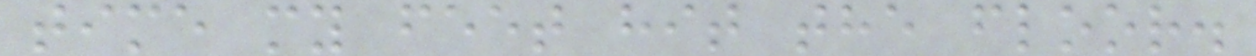time my feet hit the floor.
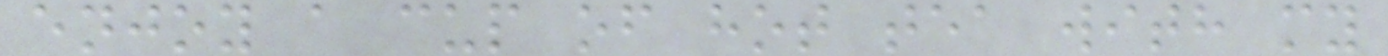enjoy a cup of hot tea with my
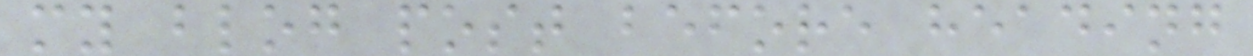my blog post before heading
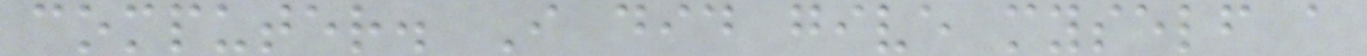computer. I did give myself a
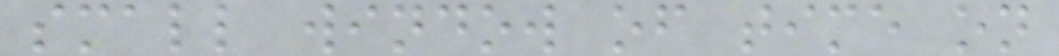small window of time on
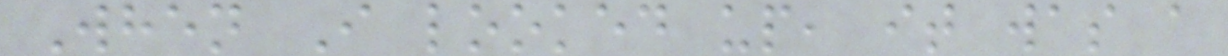When I looked up, it was a
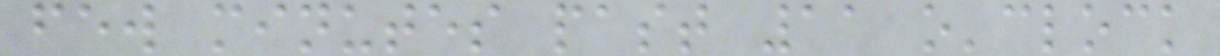few minutes past 11 o'clock
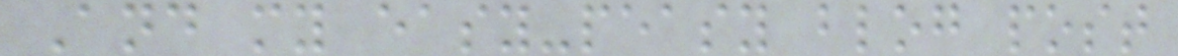And my easy-peasy blog post
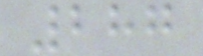287
